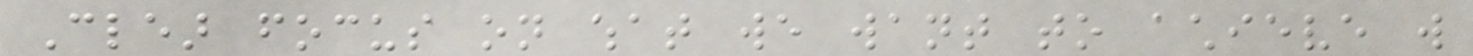Clear focus on what we want to achieve will
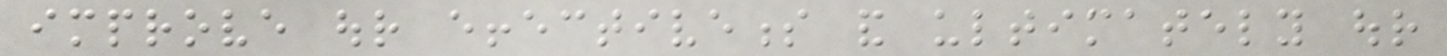improve our effectiveness and ultimately our
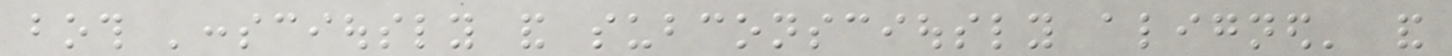both 'consciously and subconsciously aligned' and
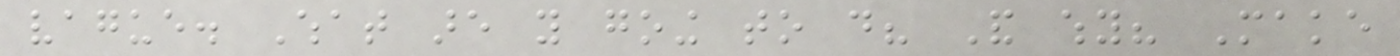vague. What are you going to do? And why? Make
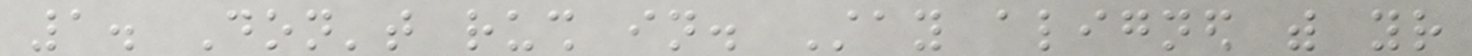1. Don't rush in. Stay aligned with your
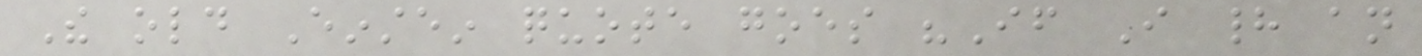The old Einstein quote goes "If I had an
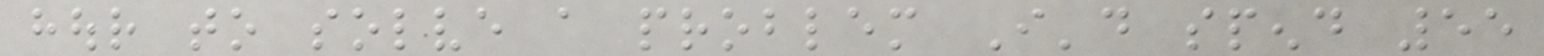hour to solve a problem I'd spend 55
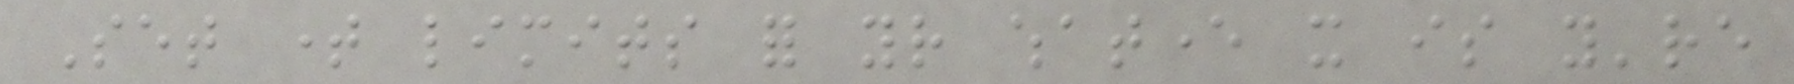Set time limits for your whatever it is you're
